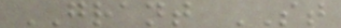GRANT ST
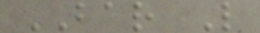BAR L
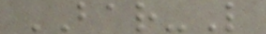BAR-L
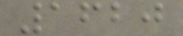1620
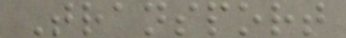Transport
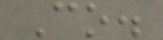Co.
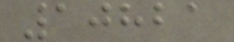10821
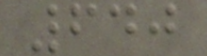640
